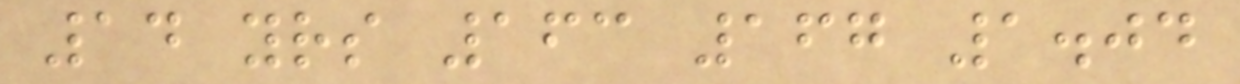14 yrs 163 167 1.04
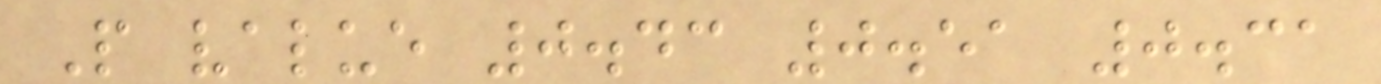P value 0.43 0.51 0.31
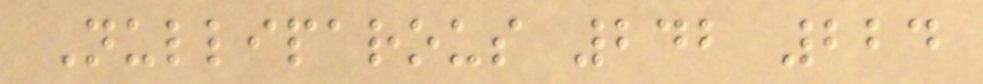Nulliparous 242 224
